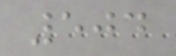504
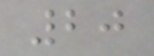20
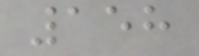158
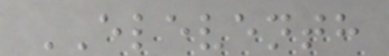ELEVENTH
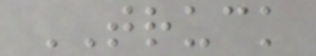TRUCK
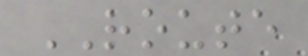ROUTE
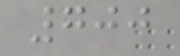700
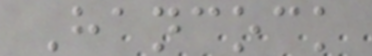Hancock
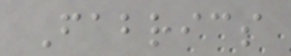Fabrics
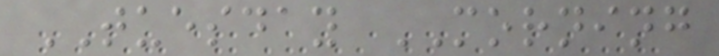TUESDAY MORNING
